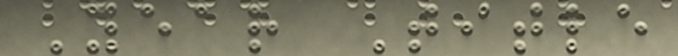Year Title
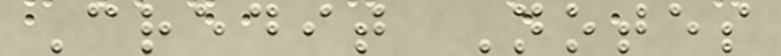Credit Notes
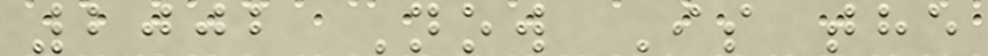2002 Now Is the
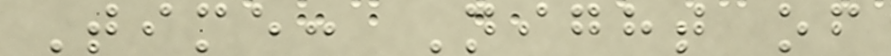Time: Night of
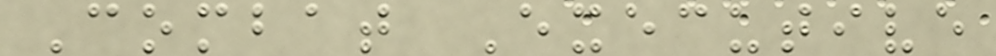Combat Executive
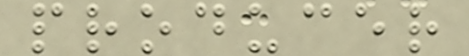producer
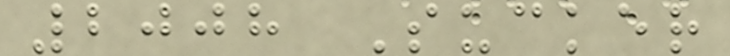2008 Sucker
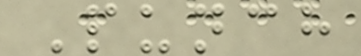Punch
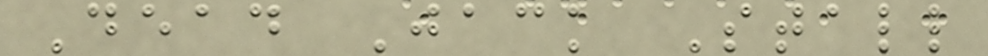Dead Jack Stall
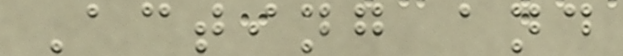Acting and
